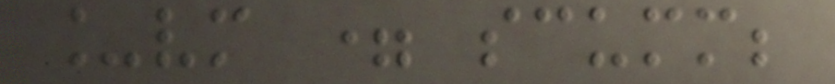_vm = scumm;
